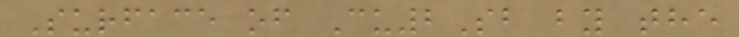Surface of Cu2Sb by the
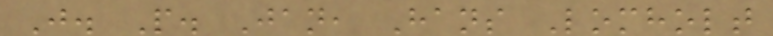J. P. Jan, Hans Lomholt
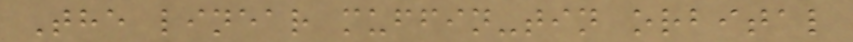The linear muffin-tin orbital
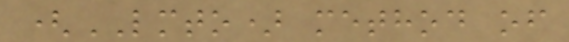(LMTO) method of
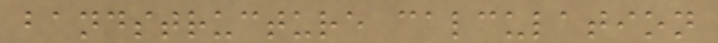bandstructure calculation
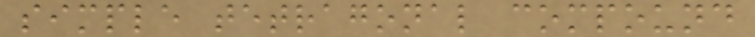simple tetragonal compound
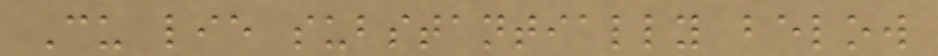Cu lie substantially below
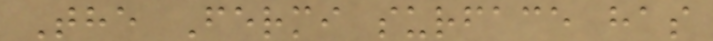The Fermi surface has
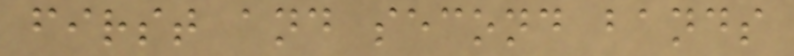first and second bands
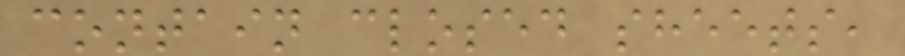contain closed sheets,
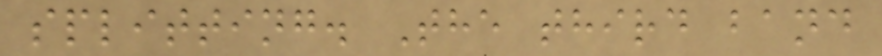splitting. The third band
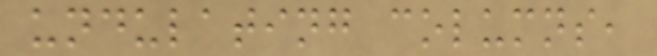undulating columns,
